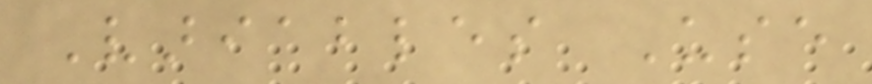Variables Use
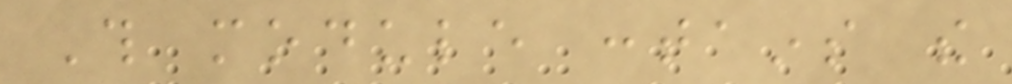This module contains the
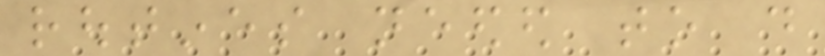routines needed to do
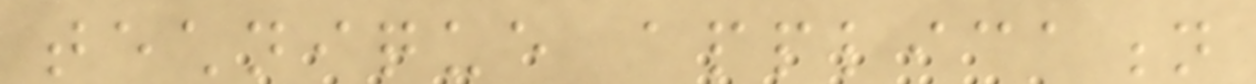technique application
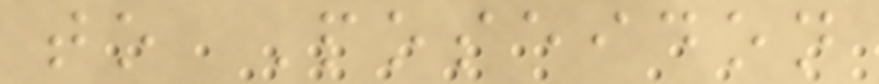to Poseidon
